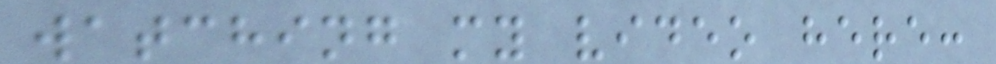watching my video here:
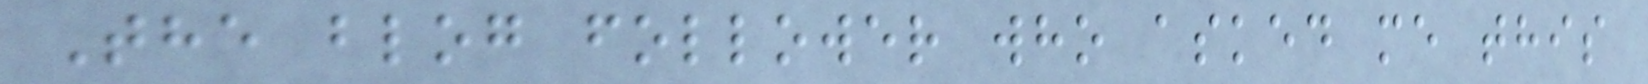The blog follower who asked me this
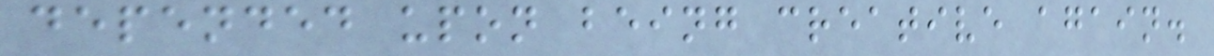depended upon being creative again.
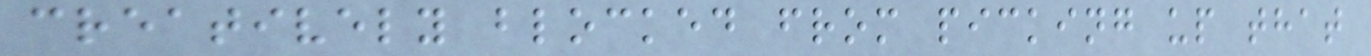creatively blocked from picking up that
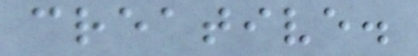creative.
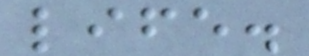life.
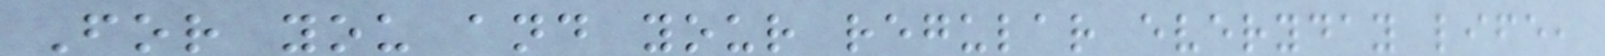For you and your regular everyday life,
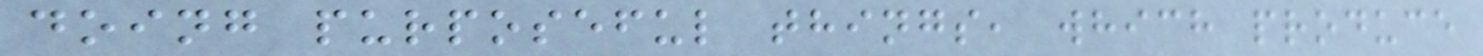doing purposeful things, which produce
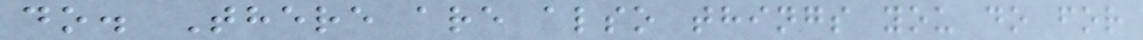do. There are also things you do for
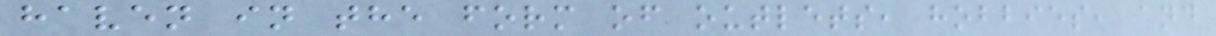haven in the form of outlets, hobbies, and
